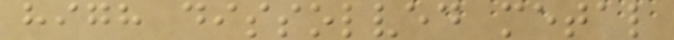high dissolved metal
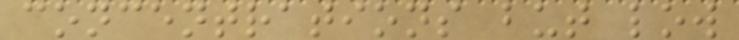concentrations but low
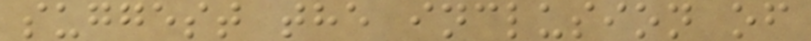suggest the inclusion of
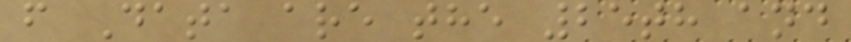f Data are the 25th and
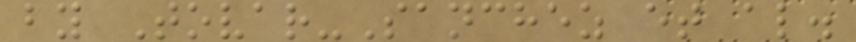by Tovar-Sanchez et al.
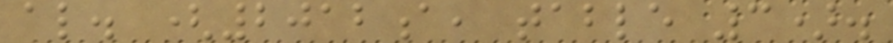al. (2012a, table 3).
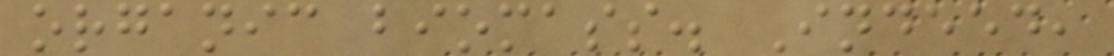organic biomass. Indeed,
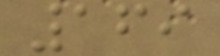169
